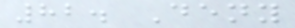82. Deny
